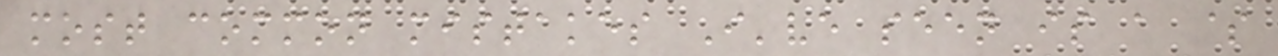most common mistakes I've seen is a $
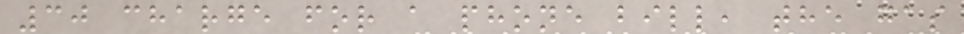30 charge for a phone bill, the gas
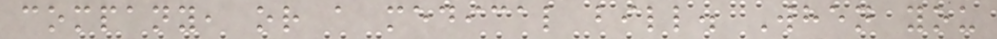company, or a medical bill. When you
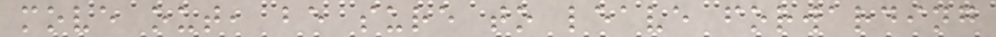move out, be sure to leave forwarding
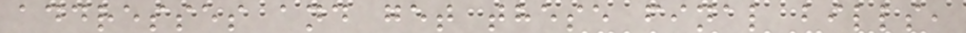addresses and get these final bills,
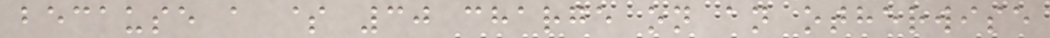because a $ 30 charge on an otherwise
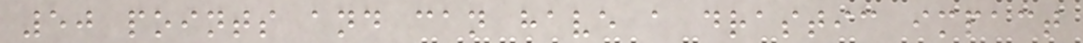50 points and can have a drastic impact
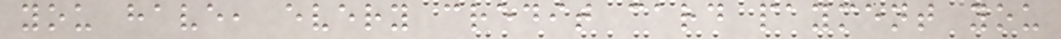you have, every credit card payment you
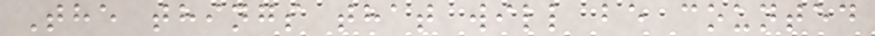The things that will be counted
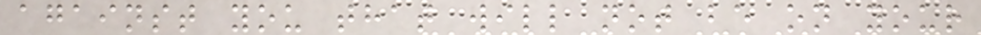against you that will not be on your
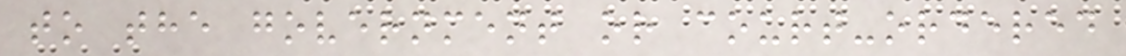to the government or court-ordered
